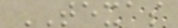TEXAS
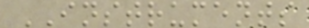INSTRUMENTS
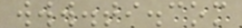www.ti.com
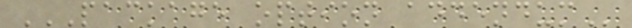PACKAGE OPTION ADDENDUM
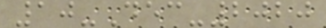10-Dec-2020
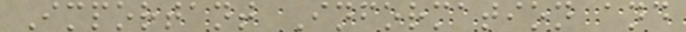Important Information and
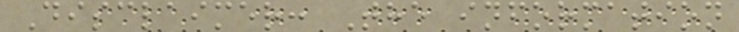Disclaimer: The information
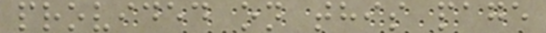provided on this page
